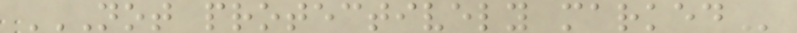NOT PROTECTIVELY MARKED
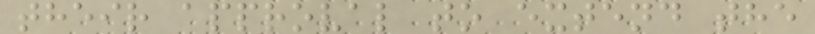their approval to extend the
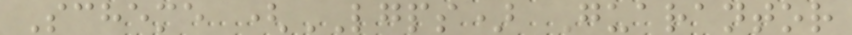Scheme (LGPS) Guarantor
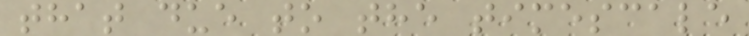that due to the timescale
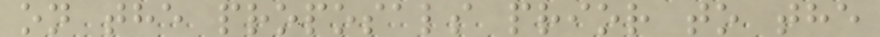on the proposals prior to the
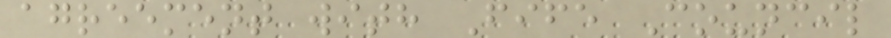agreement with Fife Council
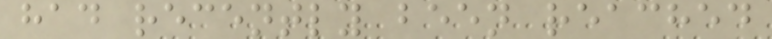had recently been reached
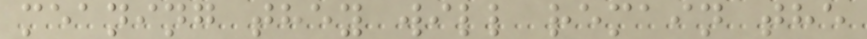meaning they will remain the
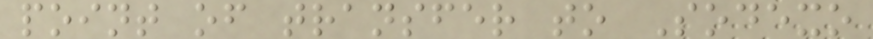point of transfer to Sodexo
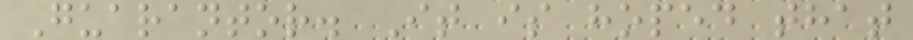Guarantor. It is hoped that
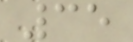35
